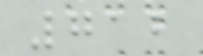712
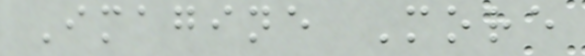Imagine More
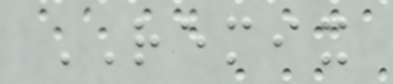REMIX
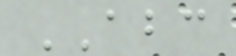ABC
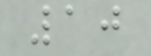10
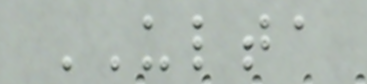ULTA
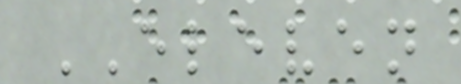ELEVEN
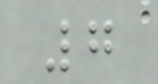7
